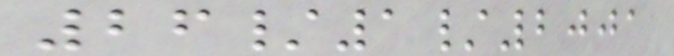26/1/2001
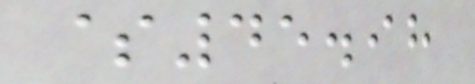$45.98
